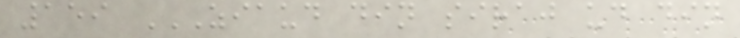159 ZIAUD DIN SIRAJ UD DIN
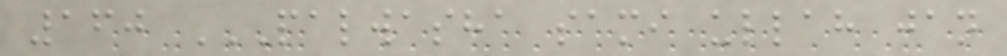160 PALWASHA SAMI ULLAH JAN
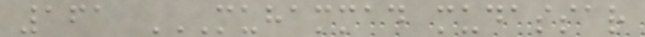161 MUHAMMAD MUDASSAR
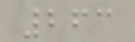263
